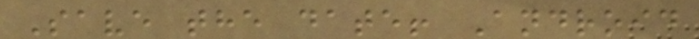Save the date! Android
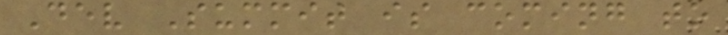Dev Summit is coming to
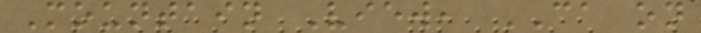Mountain View, CA on
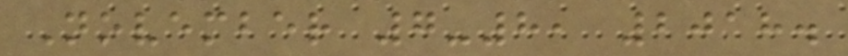November 7-8, 2018.
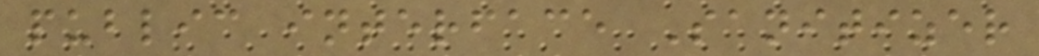public interface Sanitizer
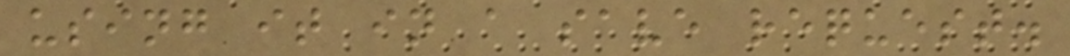using it in a save request.
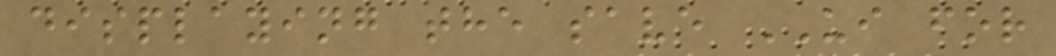displaying the save UI for
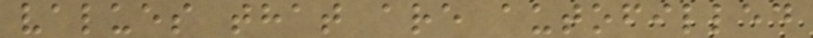values that are autofilled
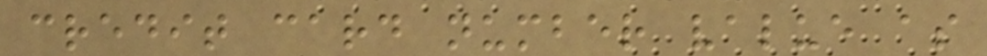credit card number value as
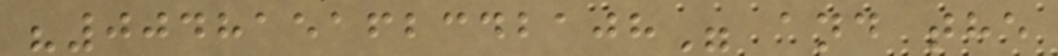"004815162342108" and the
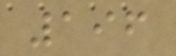196
